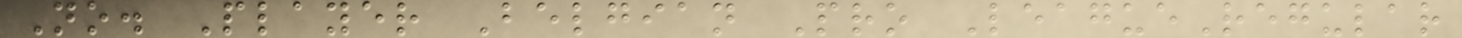No. Player Belgian Pro LeagueRegular
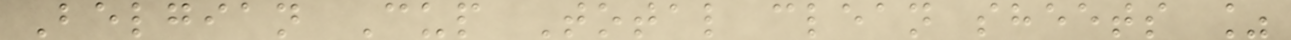Belgian Cup Total clean sheets %
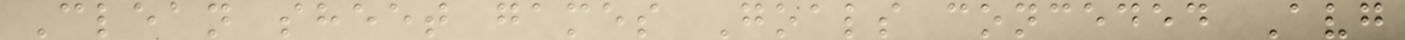Clean sheet games Goals conceded Avg
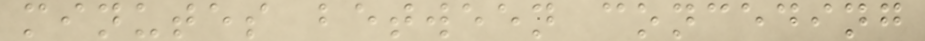minutes between conceding
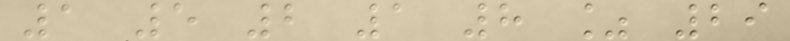1 5 2 1 8 % 29
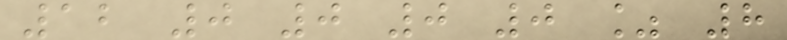12 0 0 0 0 % 8
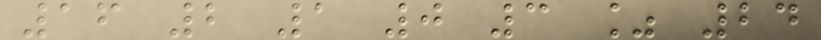16 2 1 0 3 % 24
